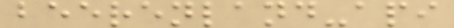beerenland-api
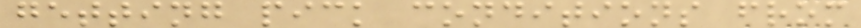getting pick conditions from
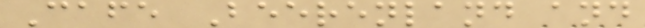Cafe Beerenland and
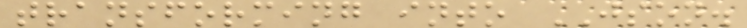transforming into JSON.
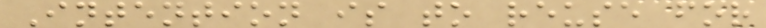Intention is to reuse for
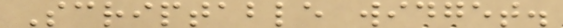Scriptable widget.
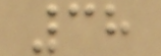38
